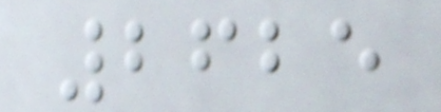2625
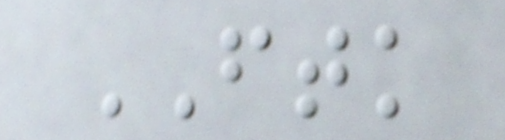FTK
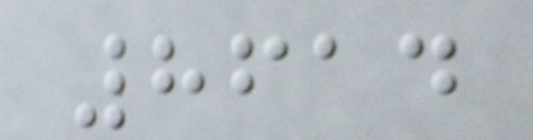8614
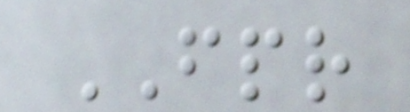FPR
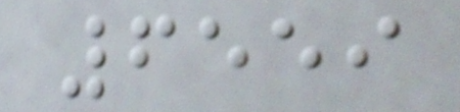6559
